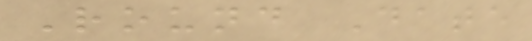Round Date
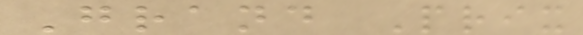Grand Prix
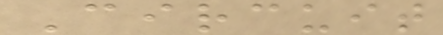Circuit
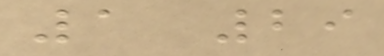1 29
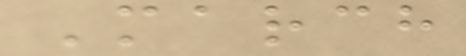March
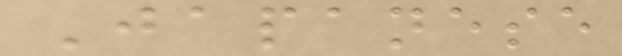Japanese
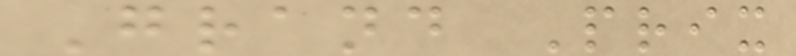Grand Prix
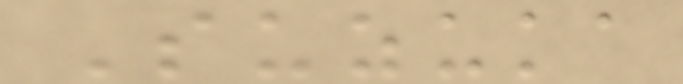Suzuka
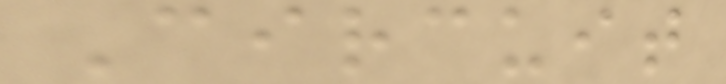Circuit
